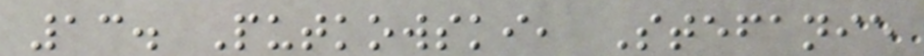13. Putkowski, Stefanie
